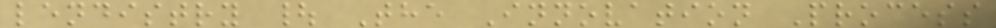lendistry | The Innovation Process
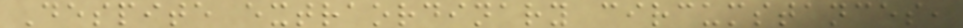Despite extraordinary circumstances,
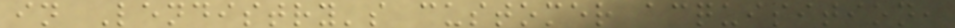in Lendistry's customer acquisition,
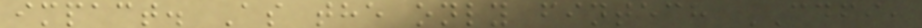impact. As the only fintech CDFI,
